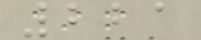221
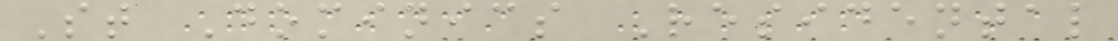St Dominics Residental
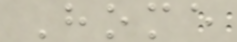Home
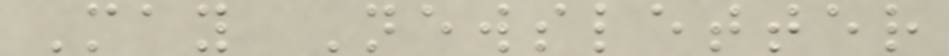May Newsletter
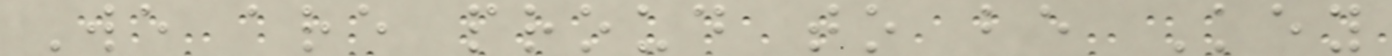We are proud to be Key
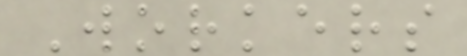Workers
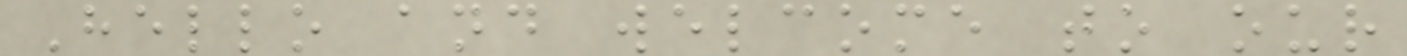Hello and welcome to our
